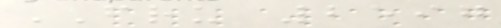FRU 2597
